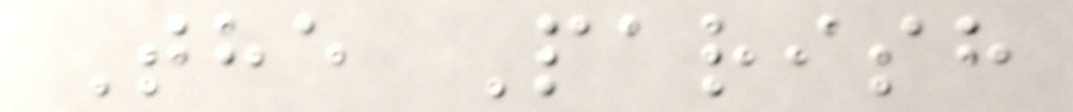The Parish
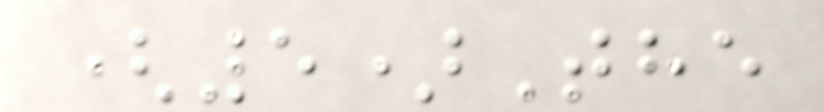(5)The
